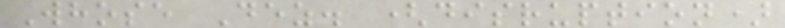Whose Dez. (disruption)
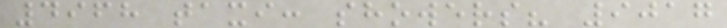4968 taxi: showers? 9017
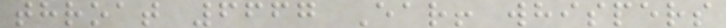throat 6667 Ear! whispers
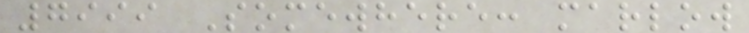7999 Somewhere: marlow
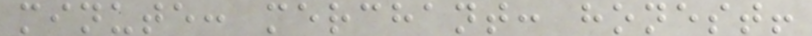minute: merchant: honest!
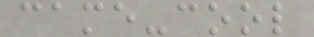came-cool
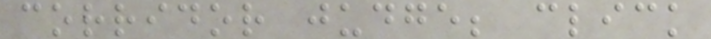corridor judge; click
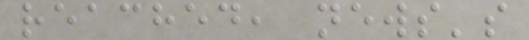reached, news's
